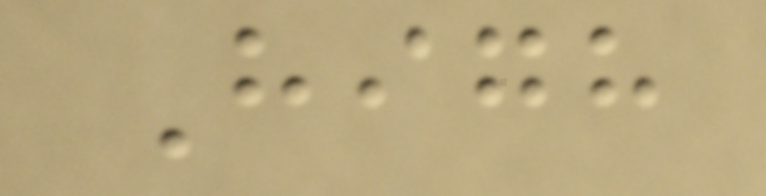High
